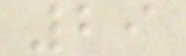29
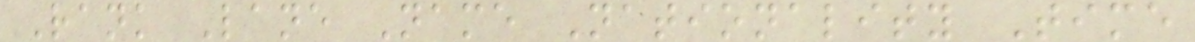Rank Lane Name Nationality Time
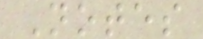Notes
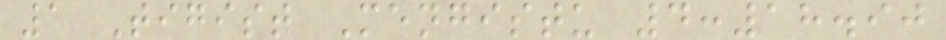1 Tigist Mengistu 4:18.90
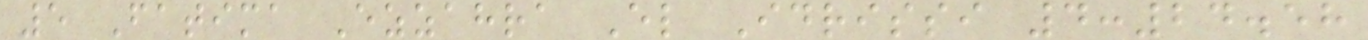5 Fatima Ezzahra El Idrissi 4:24.58
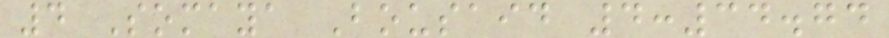4 Somaya Bousaid 4:34.74
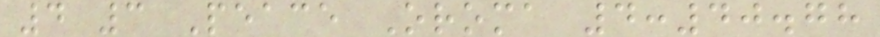4 3 Peace Oroma 4:40.78
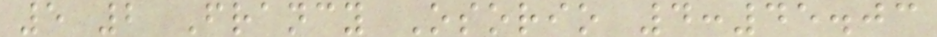5 2 Francy Osorio 4:45.03
